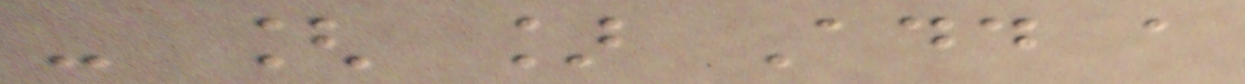- [ ] Add a
